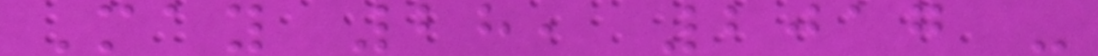May 28, 2017 -
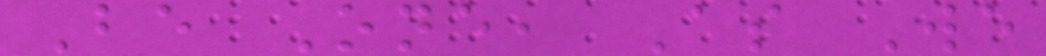Be One, As We
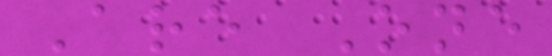Are One
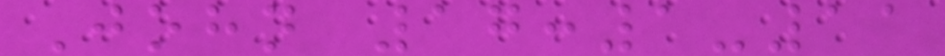John 17:1-11
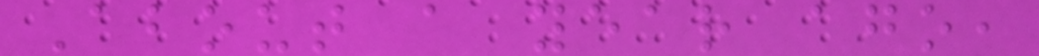About a year ago,
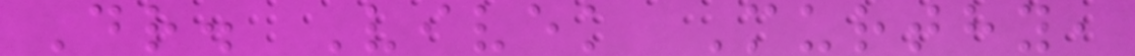Dr. Vivek Murthy,
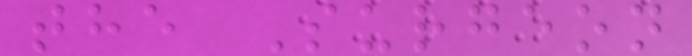the Surgeon
